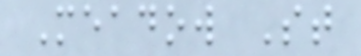Meadow St
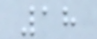18
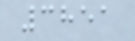3851
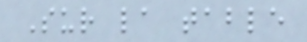Sur la table
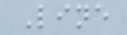Line
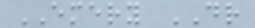EMERY DR
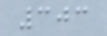303
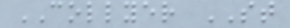COLLYER ST
